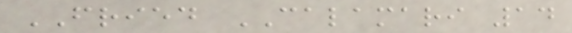FRIED CALAMARI 14
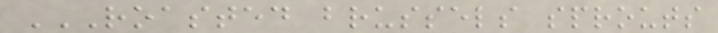ROASTED BRUSSELS SPROUTS
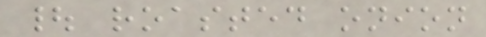| roasted onion
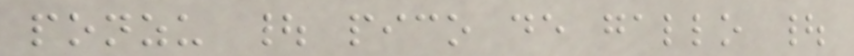ponzu | pico de gallo |
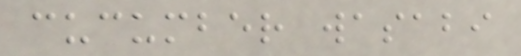cucumber wasabi
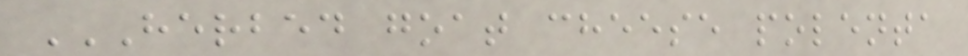HERBED GOAT CHEESE POLENTA
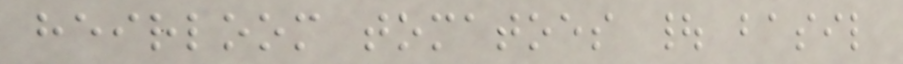heirloom tomatoes | basil
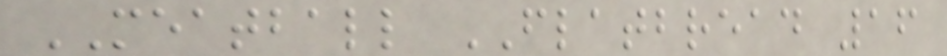MEATBALL FLATBREAD 16
